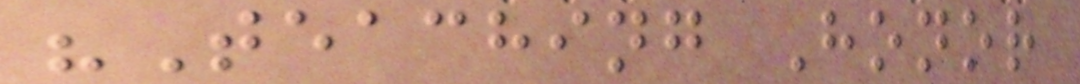"Teaching Honor
